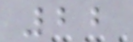22
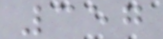357
